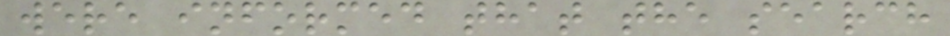were informed that the search
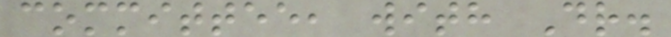committee, with Dr.
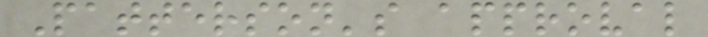Patterson's approval
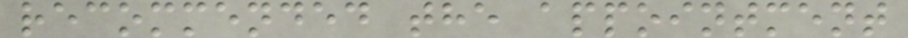recommended the appointment
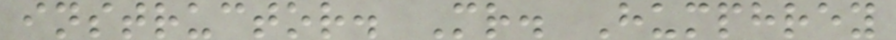instructor. Mr. Humphrey
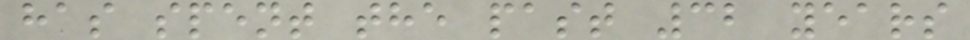has spent the past 32 years
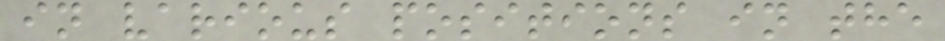in various positions in the
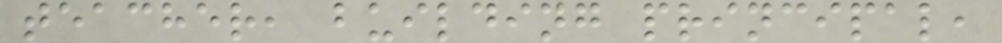teacher, building principal,
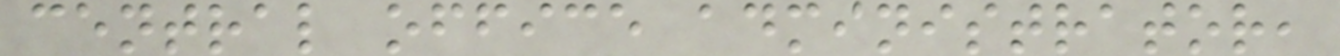central office administrator,
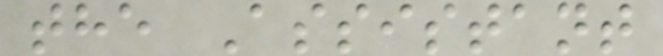the Assistant
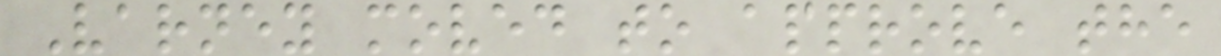Varney moved to approve the
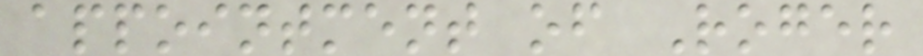appointment of Roger
